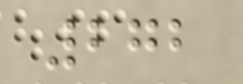272
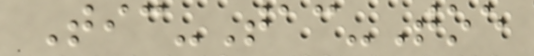Tic-Tac-Toe
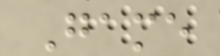Game
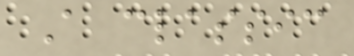A classic
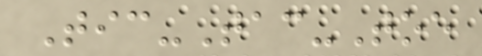Tic-Tac-Toe
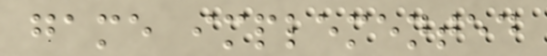game implemented
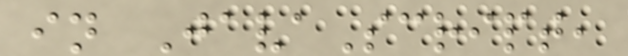in JavaScript,
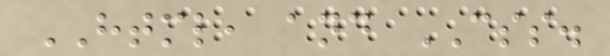HTML, and CSS.
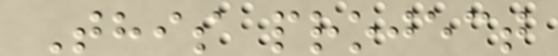This project
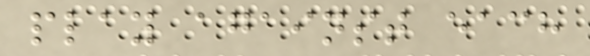play against each
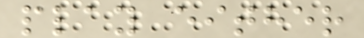play either
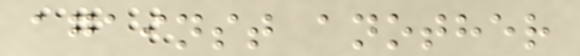against another
